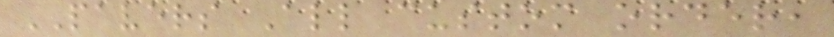PAVERS All custom order,
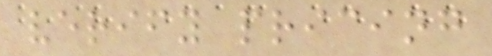verify pricing
